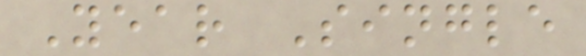Year Single
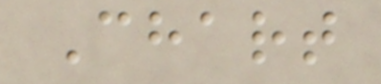Chart
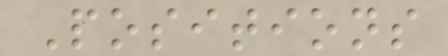Positions
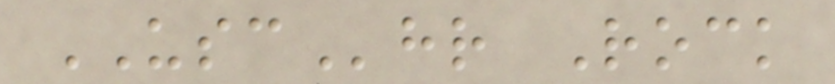USChr Rock
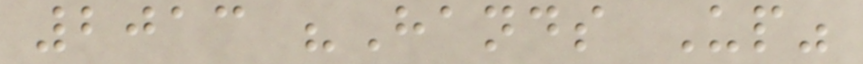2013 "Hands Up"
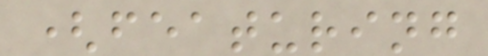(featuring
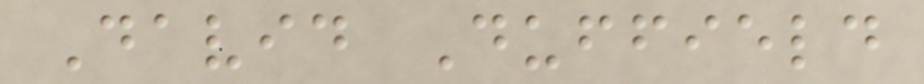David Duffield
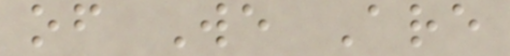of We Are
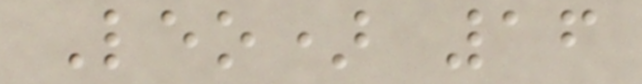Leo) 16
